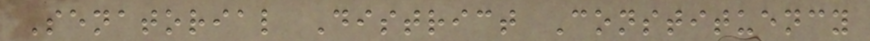Senatorial District Constituency
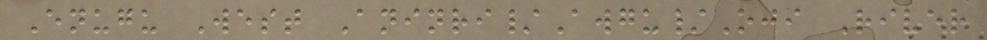Enugu West Aninri/Awgu/Oji River
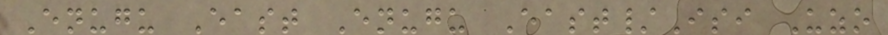Enugu East Enugu East/Isi Uzo
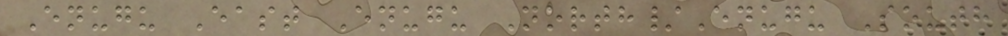Enugu East Enugu North/Enugu South
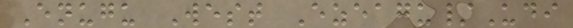Enugu West Ezeagu/Udi
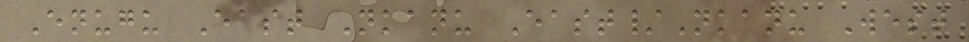Enugu East Nkanu East/Nkanu West
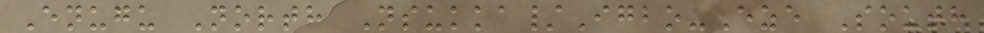Enugu North Nsukka/Igbo-Eze South
